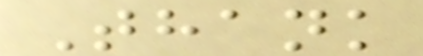Thank
